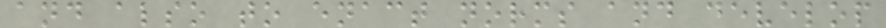and also to enact norms and develop
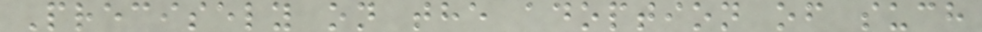Precisely on the adoption of such
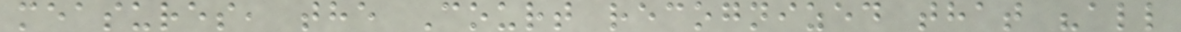measures, the Court recognized that "all
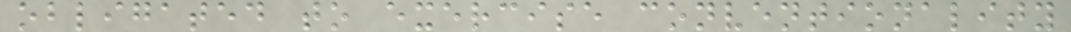obligated to exercise conventionality
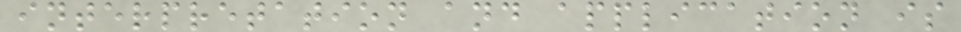interpretation and application is
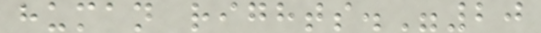human rights."20
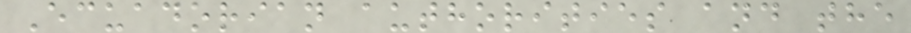Ecuadorian authorities and the
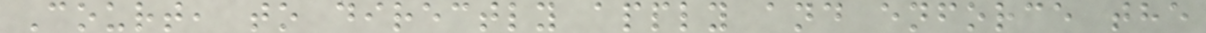Court, to directly apply and enforce the
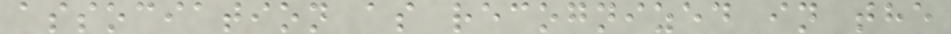association as recognized in the
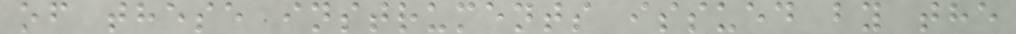of these instruments issued by the
